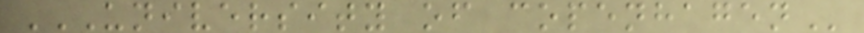UNIVERSITY OF COPENHAGEN
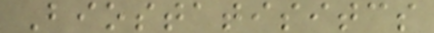Biostatisitcs
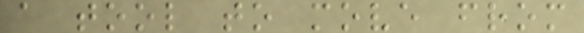a tool to move from
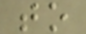to
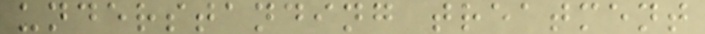understanding treatment
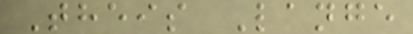Theis Lange
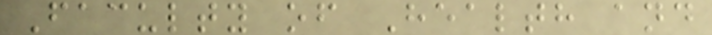Faculty of Health and
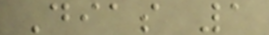Dias 1
